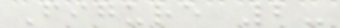Figure 2-
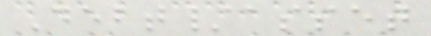Debt/asset
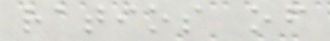ratios of
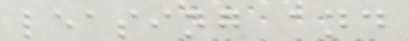leasing and
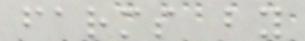farms by
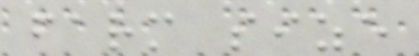farm size
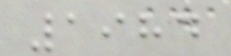1984
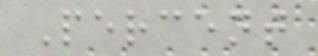Percent
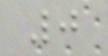0
